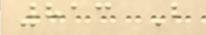813 B
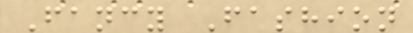Fancy Fashion
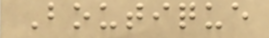Boutique
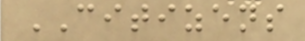CITIZENS
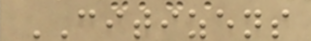CITIZENS
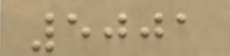5001
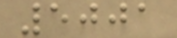5001
